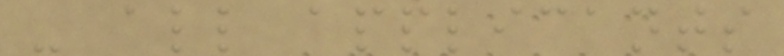- all applicants
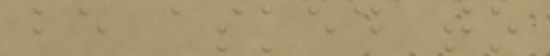be asked to
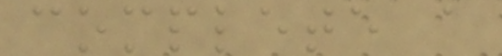complete a
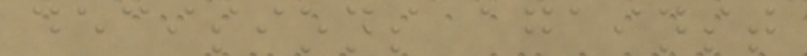decisions against
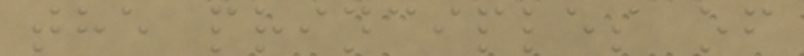the principles of
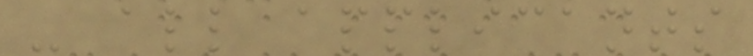- all applicants
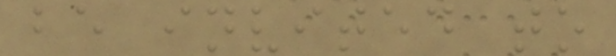be invited to
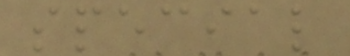special
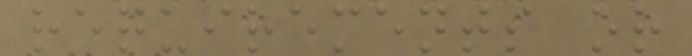requirements or
